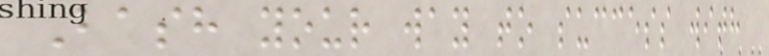Bash your way to success with
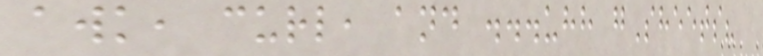awk, curl, and ...uhh gSheets?
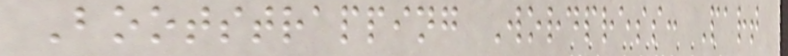Bootstrapping Wordpress: Part
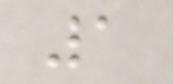1
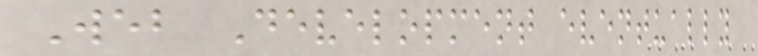Web Development eventually
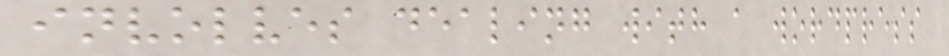involves dealing with a wordpress
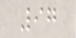97
